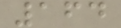164
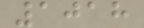1018
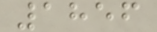1856
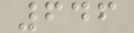646
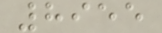8955
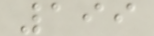199
